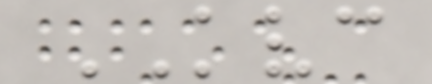KVC
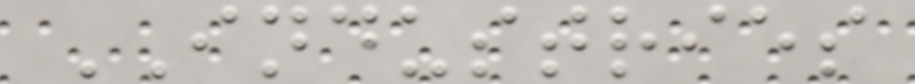INDUSTRIES
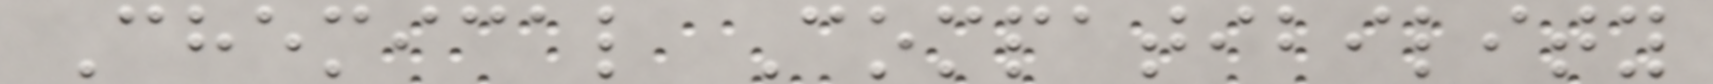Chemical Compatibility
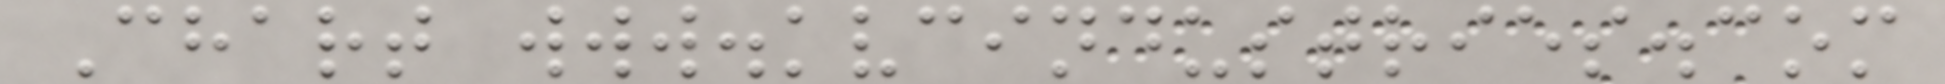Chart www.kvcindustries.com
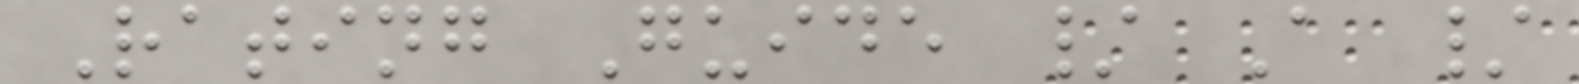Rating Guide / A /
